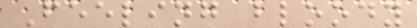Feeling bloody
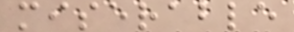miserable
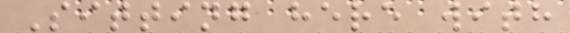Sitting here with
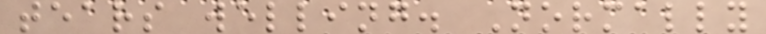tears welling. Normally
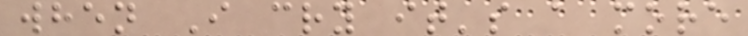when I cry it's a more
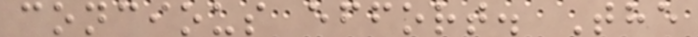concious effort. The
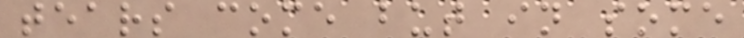tears come but in some
